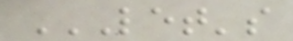LET'S
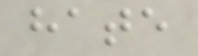hate
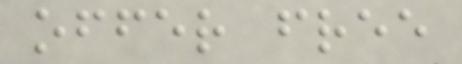offer free
